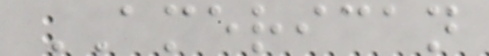AMERICAN
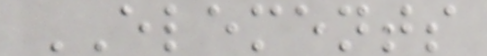ELEMENTS
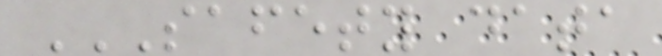SAFETY DATA
